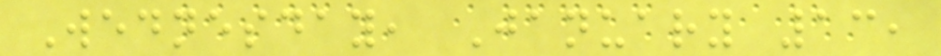Wednesday, January 13,
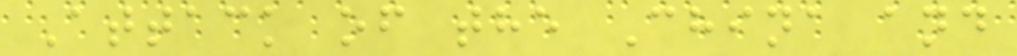Attack of the China and
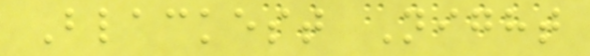Blackest Night
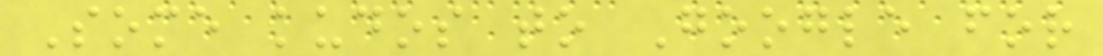Some kudos to Google for
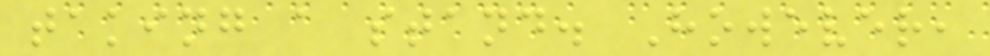taking a stand. However,
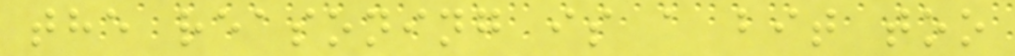the reasoning is a bit too
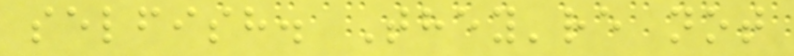selfish. They're not
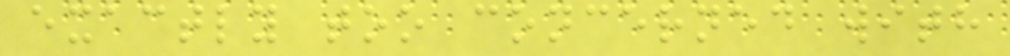exactly too concerned with
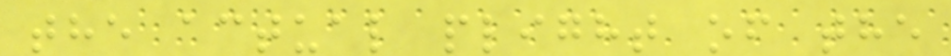the actual plight of the
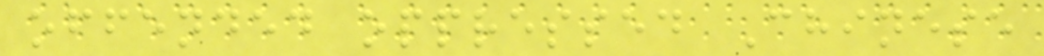offended oppressed Chinese
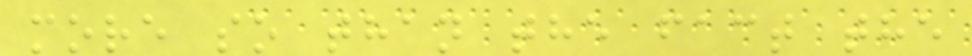more so than the fact the
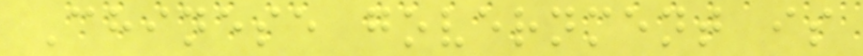Chinese government is
